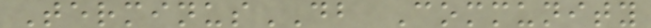TerminusDB Community
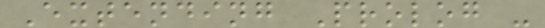Extending Prolog -
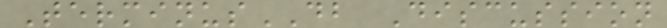TerminusDB Discussion
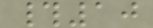#10
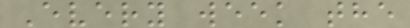Every week the
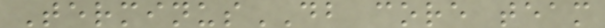TerminusDB core team
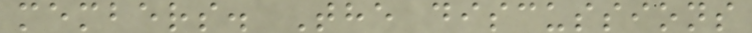members. The discussions
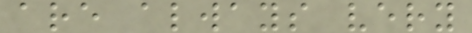are always very
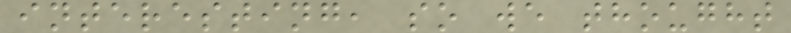interesting, so we thought
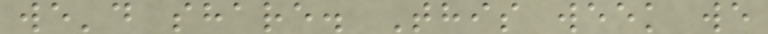we'd share. This week we
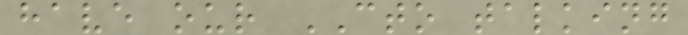have our CTO talking
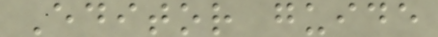Editor guide
